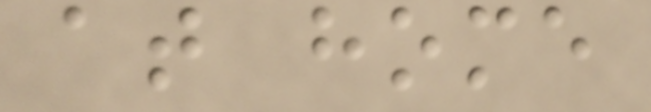at home
